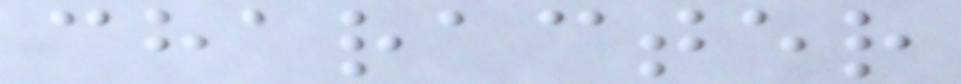character
